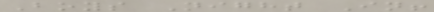Boys Night In!
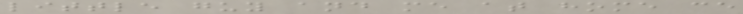little guy and me at home ce
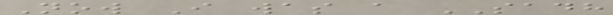Now I was a SADH
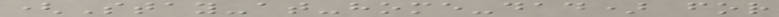(Stay-at-home-dad) for
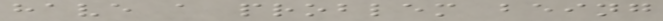have a problem being
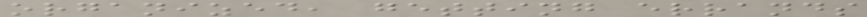organized, getting errands
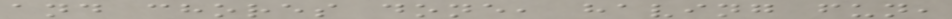and chores done, having fun,
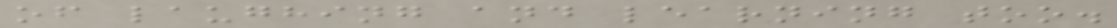of laughing and learning too.
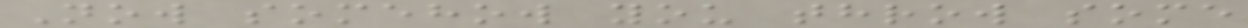Now somehow you throw some
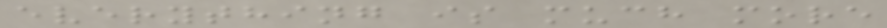everything is much more
